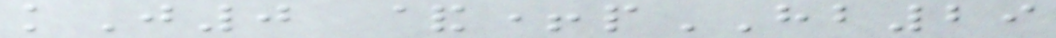kJ0 &+pHB29
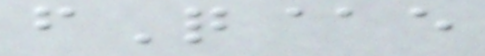fQ@e
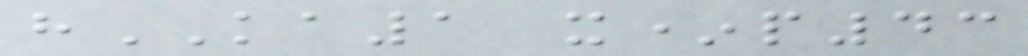hKA1 x*p43
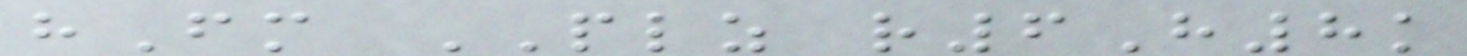hFm PLZ r6H8k
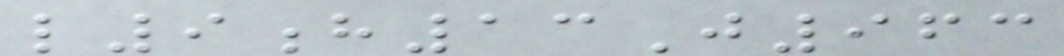l9h13J963
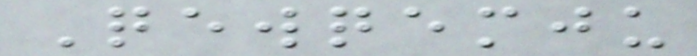Qewqemju
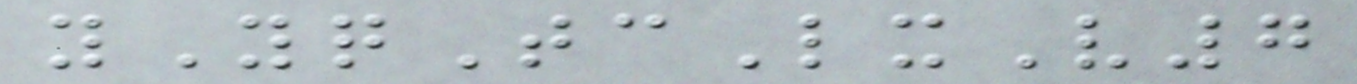yYqTcLxV7
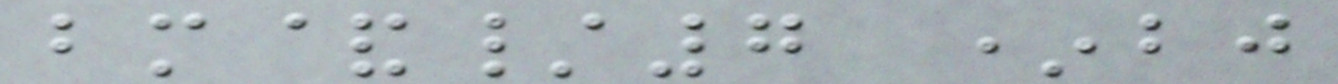bm&/7 *bj
